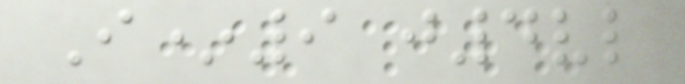I*9 j4vl
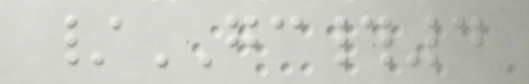/GC#4
